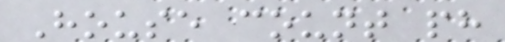House count ph
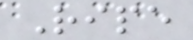Ripe
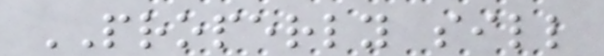PROPERLY sill
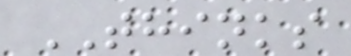THINKS
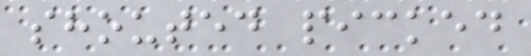shouted picked
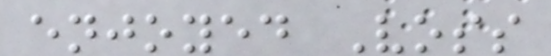enjoyed Voss
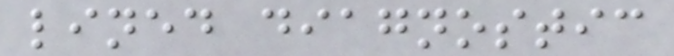lined diagnostic
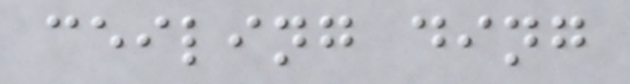ceiling ding
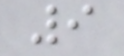9
